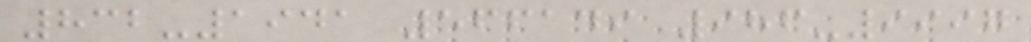832-1941 566149 986-9997
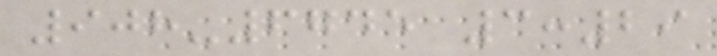908-6745 3:29
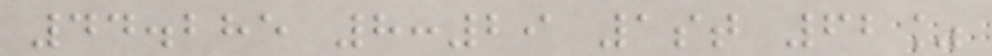44.285 8:29 1st 62%
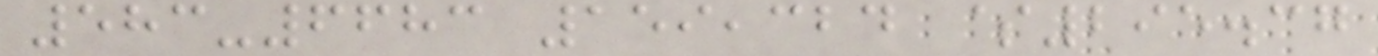583-6683 159,324 $295.37
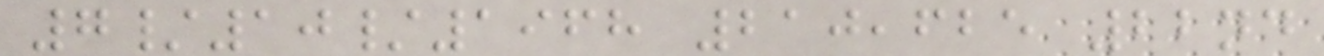7/10/1968 210,625 22nd
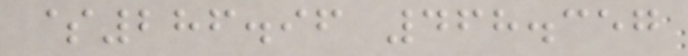$286.96 468.357
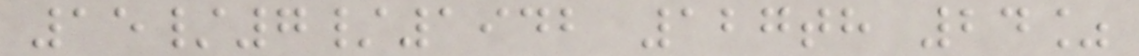15/7/1942 127th 24%
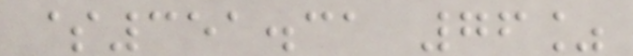$351.31 76%
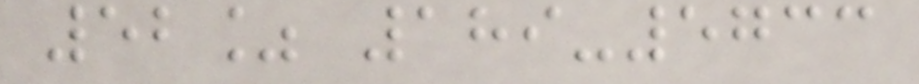52% 189-5733
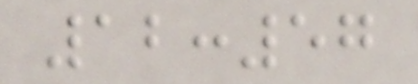12:57
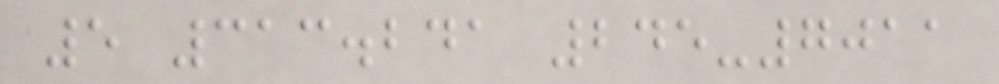5 313.241 245-7011
